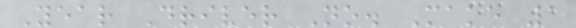Year Driver No. Make 1
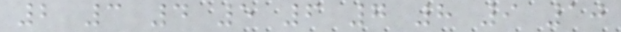2 3 4 5 6 7 8 9 10
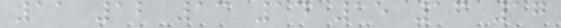11 12 13 14 15 16 17
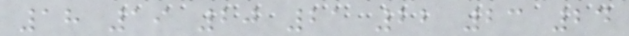18 19 20 21 22 23 24
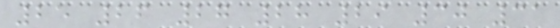25 26 27 28 29 30 31
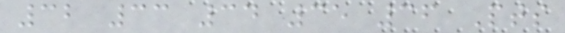32 33 34 35 36 Pts
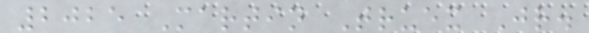2025 Martin Truex Jr.
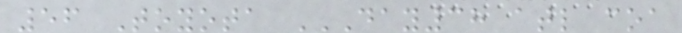56 Toyota DAY38 ATL COA
